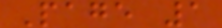Page 1
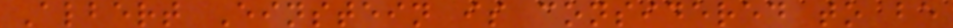Albert Einstein is considered to be
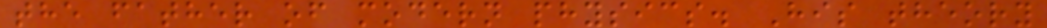the father of modern physics. His theory
